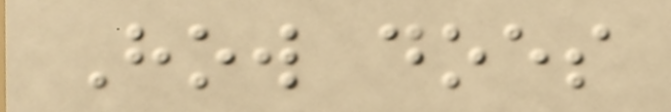How does
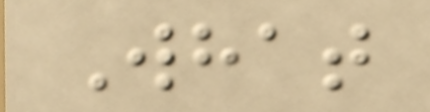What
